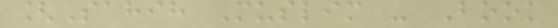[Sahih Muslim - Book
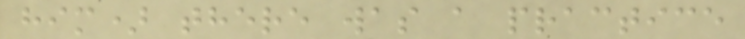him) there was a practice
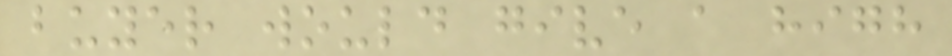buyer would give a high
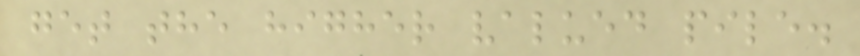get the higher valued pile.
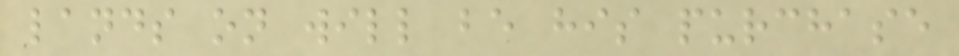lands on will be his purchase
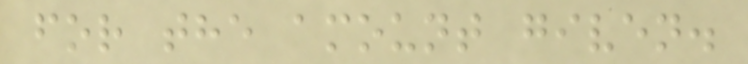for the amount given.
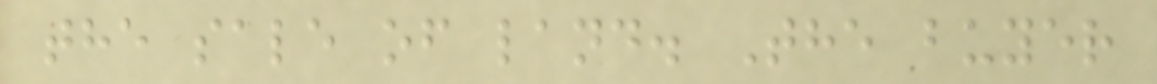the sale of land. The buyer
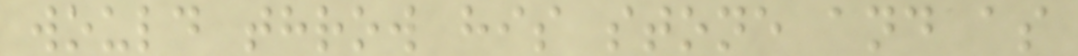would throw his stone and as
